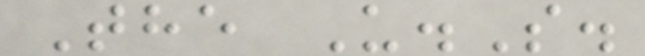The U.S.
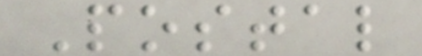Postal
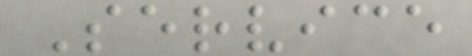Service
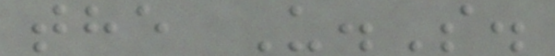the U.S.
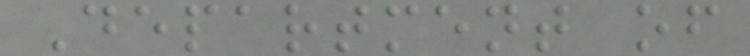Department of
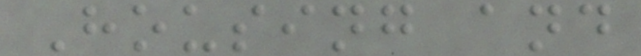Housing and
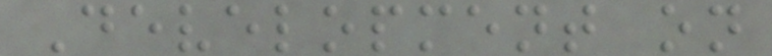Development on
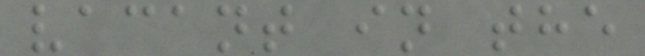vacant in the
